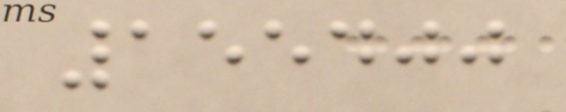155400
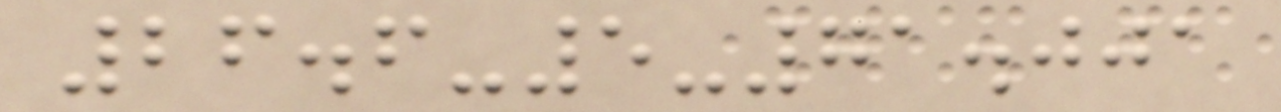26.6-5-71.001
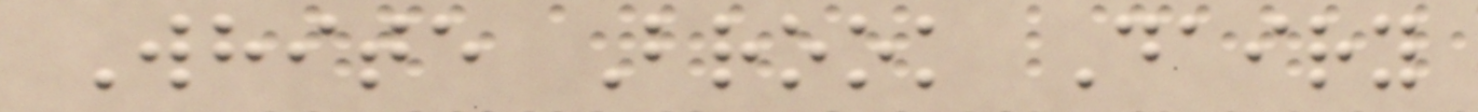White Brook Dairy
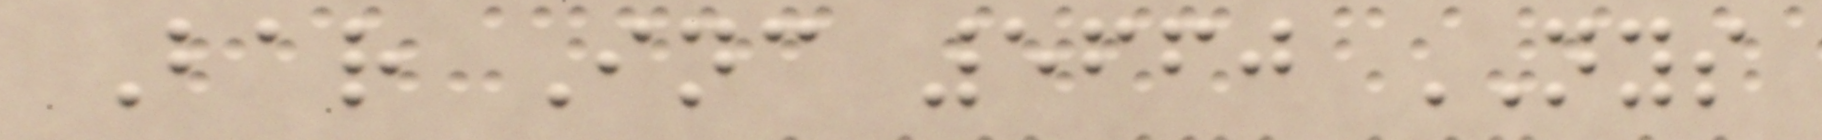Bar Inc 5660 NYS
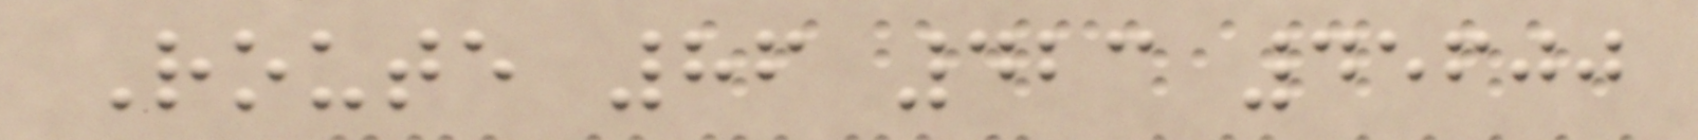Route 86 423 45600
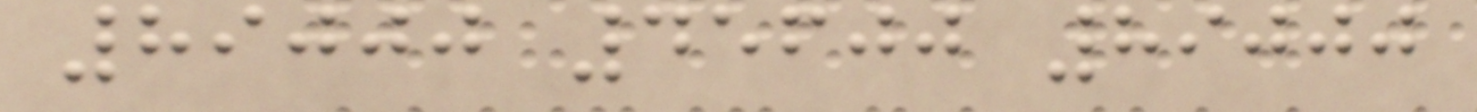89000 45600 89000
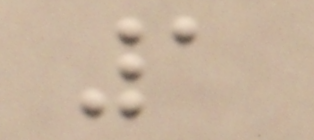1
